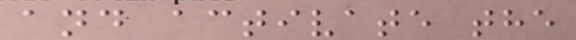and activate the
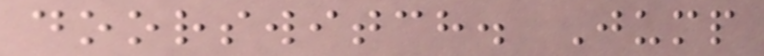doorswitch. Jump
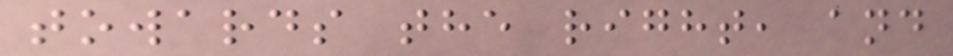towards the right, and
